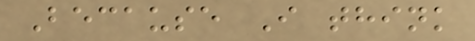Because I think
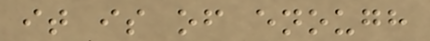it is of enough
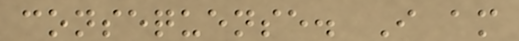consequense. I am
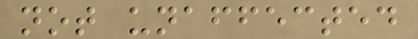not unaffected
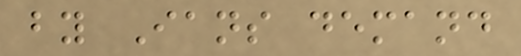by Ians demand
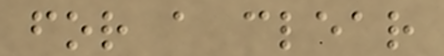for a clear
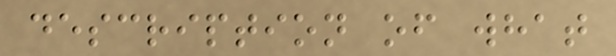description of what
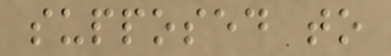supposed to
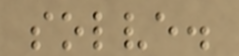solve.
